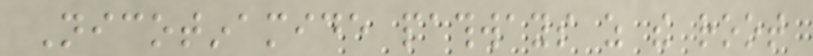Nicotinamide pathways as the root
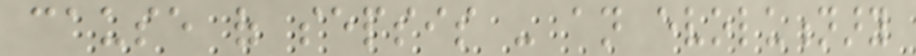cause of sepsis - an evolutionary
